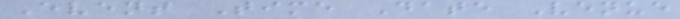Event Time Date Venue
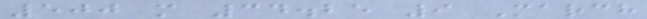500 m 34.25 9 March
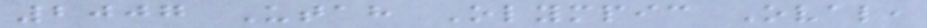2007 Utah Olympic Oval,
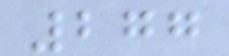277
